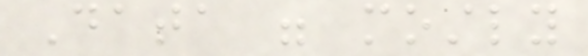Data were mostly
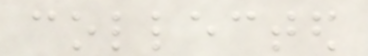collected
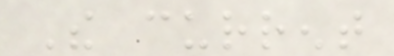The current
